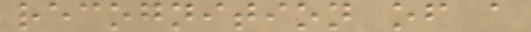recognition of a
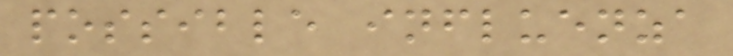possible influenza
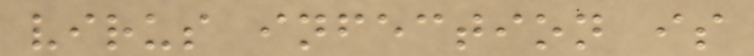virus infection is
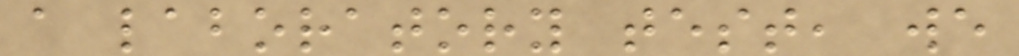a laboratory test, we
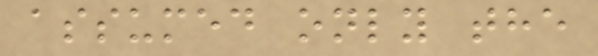assumed only the
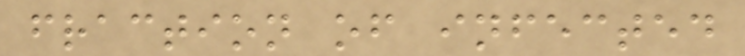fraction of infected
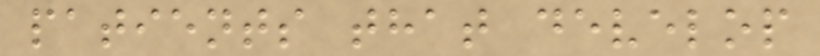patients that develop
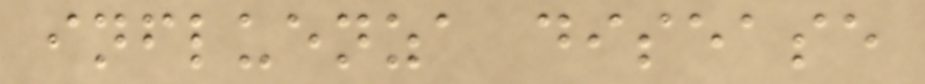influenza disease
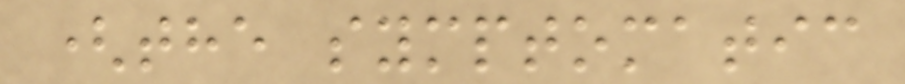(the symptomatic
